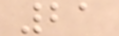21
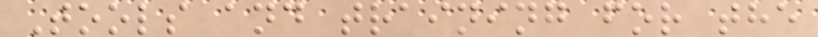Tools and training for the
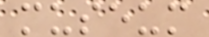museum
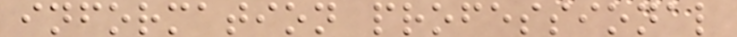information professional
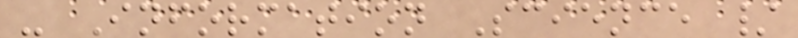- Information Science /
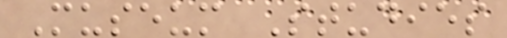Museum Studies
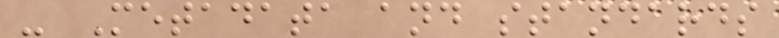- Metadata and standards
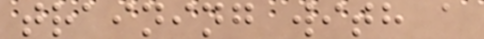training with a
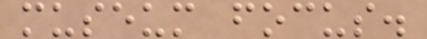museum focus.
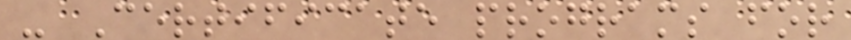- Certificate programs for
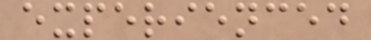experienced
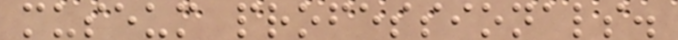museum professionals.
